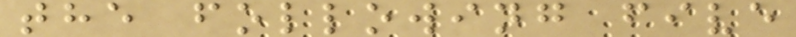the following five
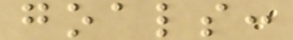goals:
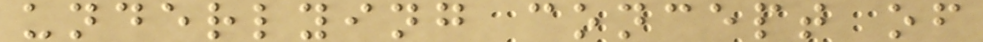underlying concept of
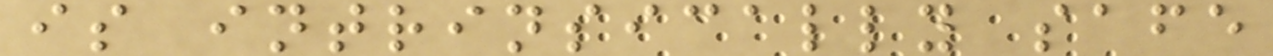is intrinsically safe
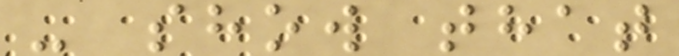- show that
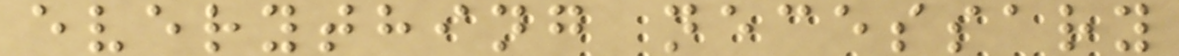everything necessary
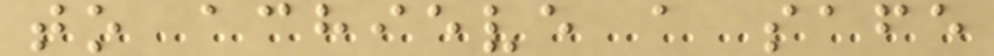to achieve a safe
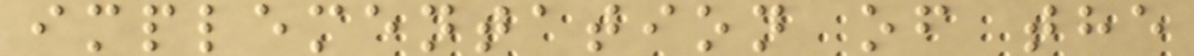implementation of the
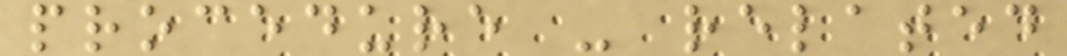procedure - related
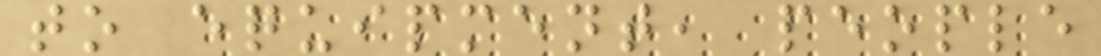to equipment, people
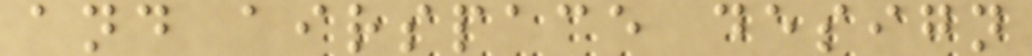and airspace design
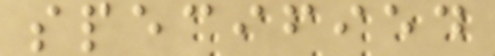specified
